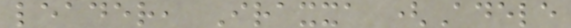leader, Iraxxa (Adele
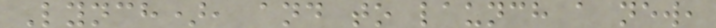Lynch), and to launch a new,
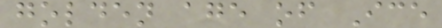golden age of Ice
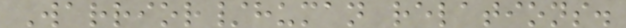Warrior/human relations.
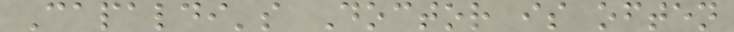Capaldi's Doctor is often
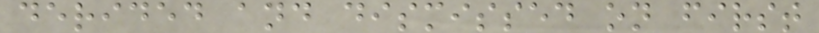derided and dismissed on first
